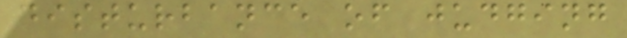disturbance of judging
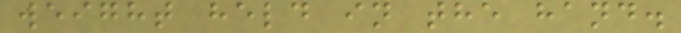weight held in the hand.
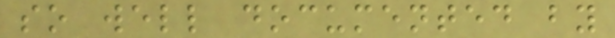so well documented by
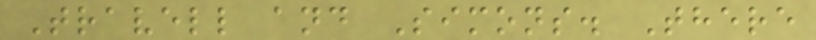Travell and Simons. There
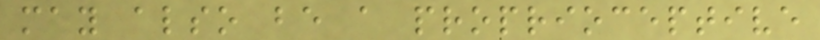may also be a proprioceptive
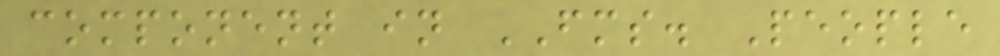component in FMS. People
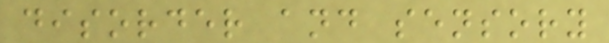disorder and sensory
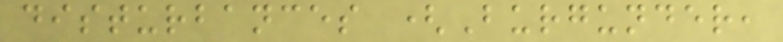disturbances (Burgunder,
